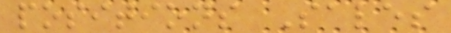positions Sales
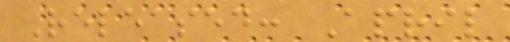Released: April
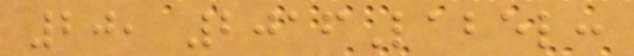20, 2016Label:
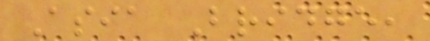Asia Bridge,
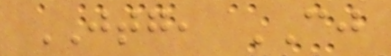JTG, CJ
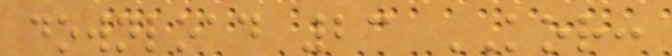download 23 KOR:
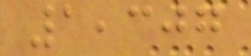1,307
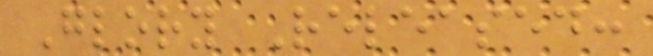Glory Released:
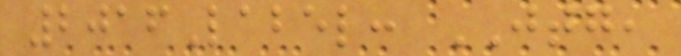2016Label: JTG,
